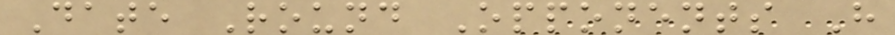Date Round Opponents H
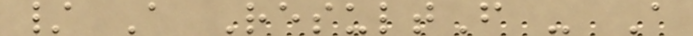/ A ResultF - A
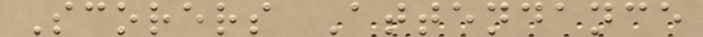Scorers Attendance
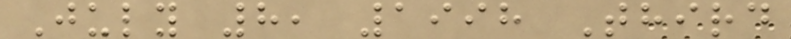July 8, 1998 Third
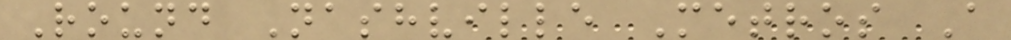Round Nashville Metros A
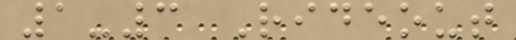1-3 Rideout
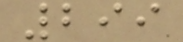299
